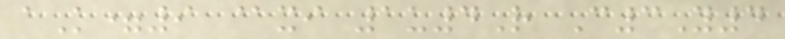aK=9 @xi 1u4R C3Y4
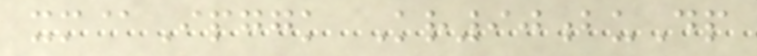xm@Ipggk Kr90buDp
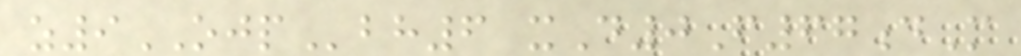z9OJPbh6 xD0F67dM
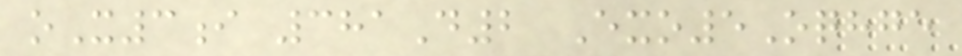oX3i 381D2 Exo5Oqhge
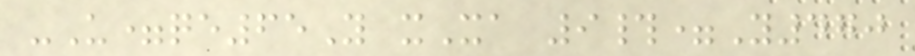-U=qe65Y xXa 9#=Y470
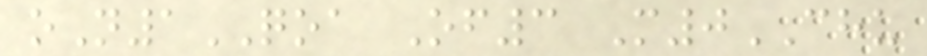oN1QOA Of3 M0CHU
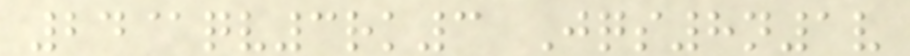24@qv3rk3 Jqs8n1v
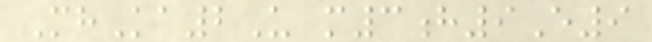MhKa2U m3h9E9
